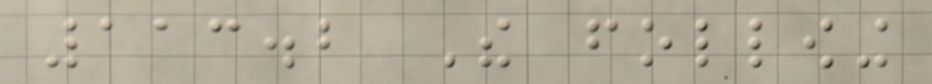113.2 The following
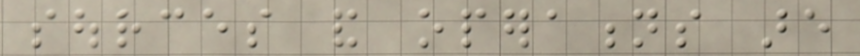sources and operations are
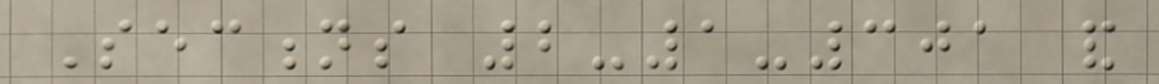Sections 2-1-301 and
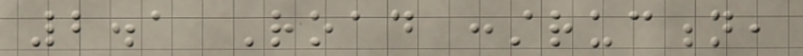2.1 Road construction,
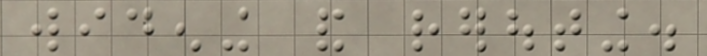widening and rerouting.
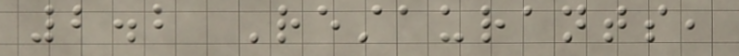2.2 Restaurants,
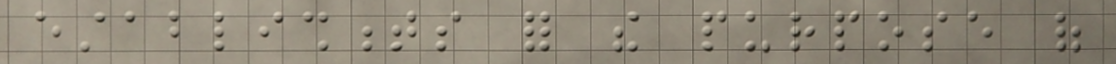establishments for the purpose of
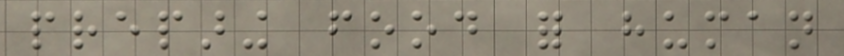preparing food for human
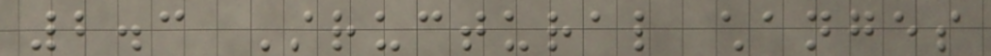2.3 Structural changes
